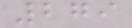279
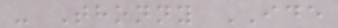- Thonny IDE
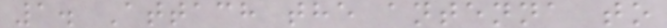1. Attach the antenna to
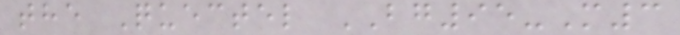the Quectel BG95-M3
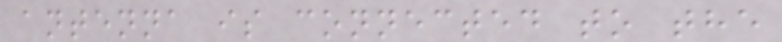antenna is connected to the
